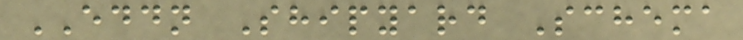EDDN Shipyard Schema
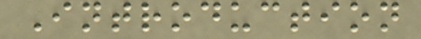Introduction
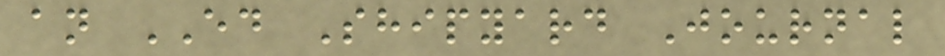an ED Shipyard Journal
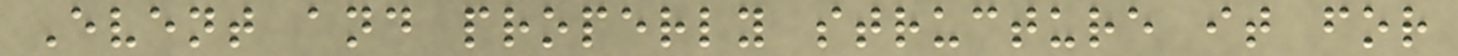Event and properly structure it for
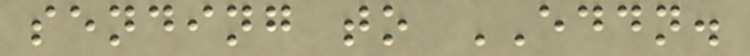sending to EDDN.
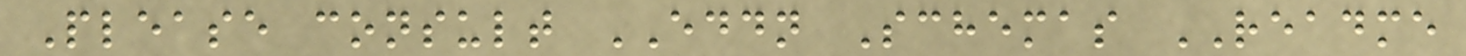Please consult EDDN Schemas README
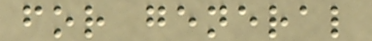for general
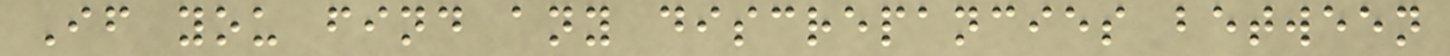If you find any discrepancies between
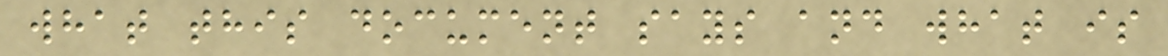what this document says and what is
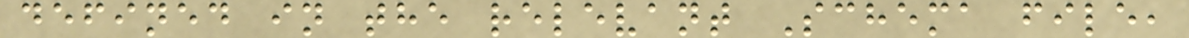defined in the relevant Schema file,
